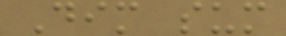Dim sum
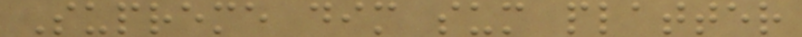Supreme dim sum platter
